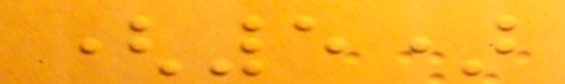(5)
